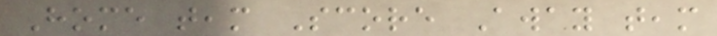Home team Score Away team
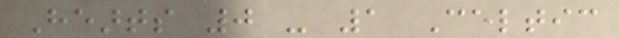Hearts 0 - 1 Celtic
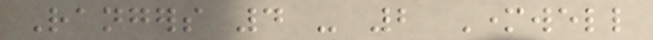Rangers 4 - 2 Motherwell
